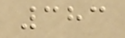383
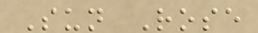Sun Rose
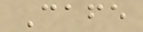Cafe
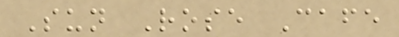Sun Rose Cafe
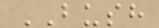BUSH
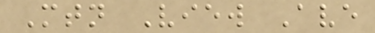Mtn View Ave
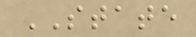STATE
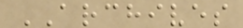ARCHIVES
